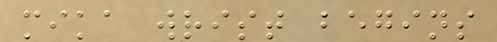mika wrist begins
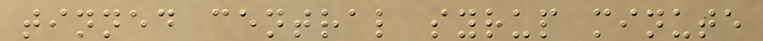tinned central syrup minute
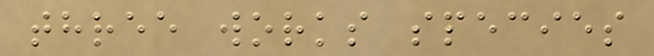three works species
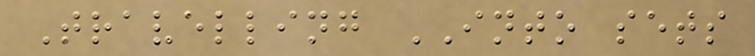Travelling INTO sets
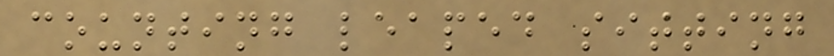counting leaped sitting
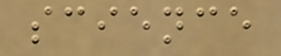science
